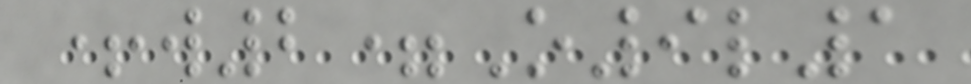+w2=O9l1
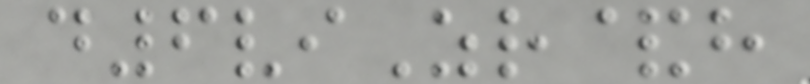d6viZr&h
